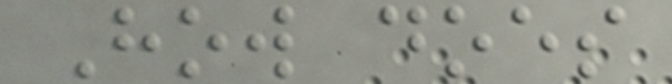How does
